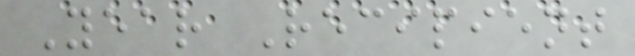Year Recipient
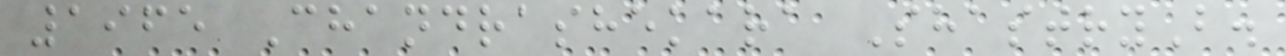1965 Chandrashekara ShastryB.
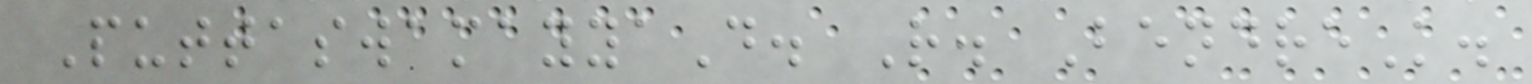PuttaswamayyaD. R. BendreK.
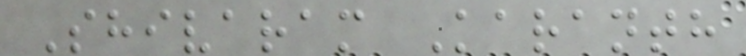Shivaram Karanth
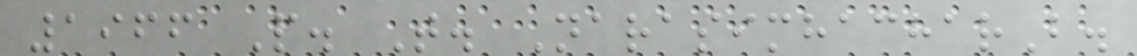1966 P. T. NarasimhacharB.
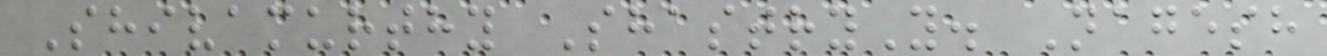Shivamurthy ShastryY. Nagesh
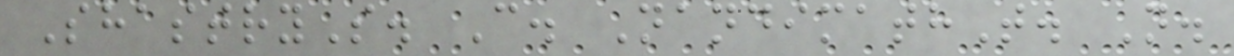ShastryS. C. NandimathT. N.
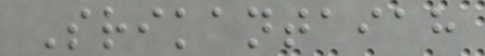Srikantaiah
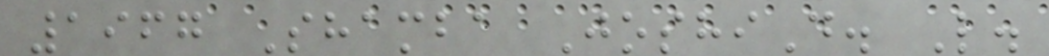1967 Shamba JoshiD. L.
